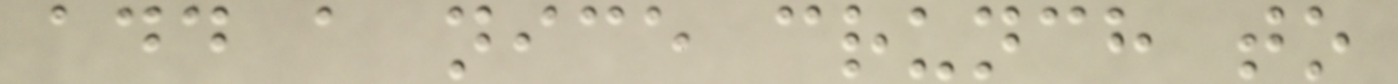add a nice crunch to
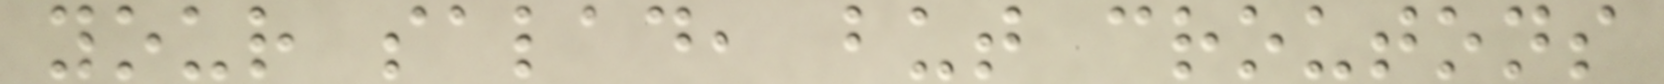your salad, but croutons
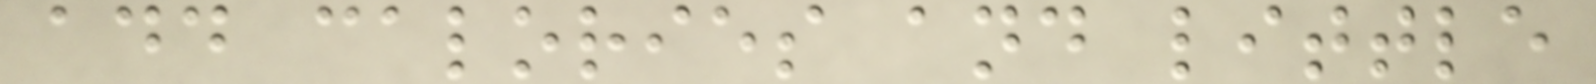add calories and little
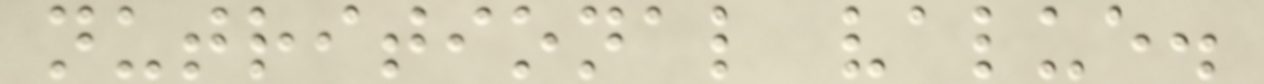nutritional value.
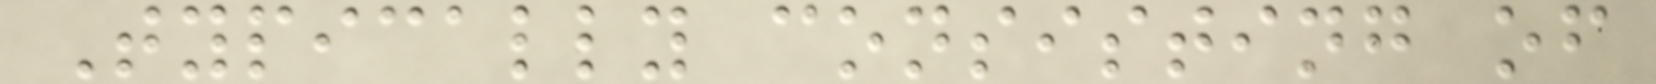Typically consisting of
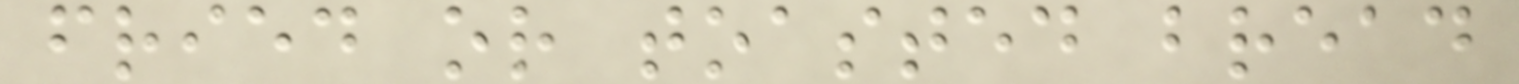fried or toasted bread
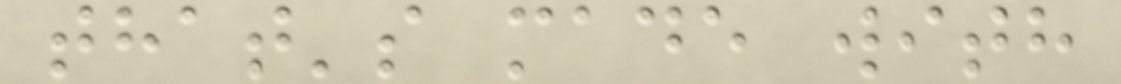that's made with
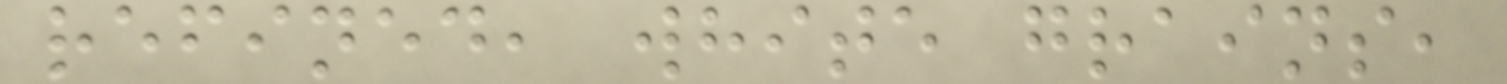refined, white grains,
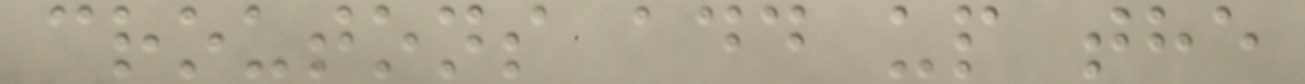croutons add up the
